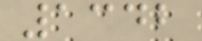1342
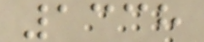1338
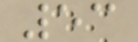53
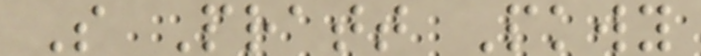S Pratt Pkwy
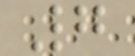7
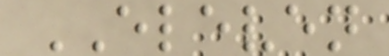ELEVEN
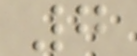7
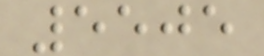5505
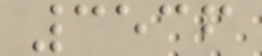3536
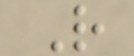R
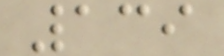139
